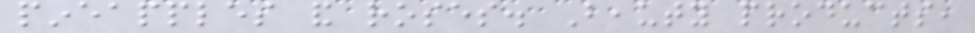pineapples and roses. Beauty products,
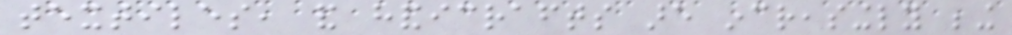textiles, and handicrafts are increasingly being
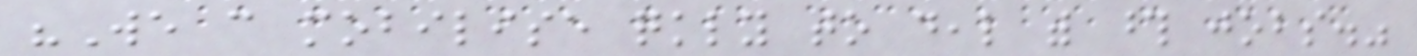"We can mobilise quickly to deal with those jobs."
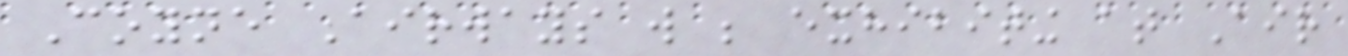Coyne Airways will be exhibiting at Air
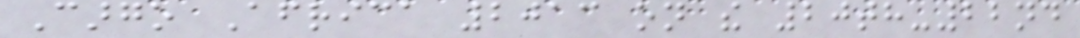Cargo Africa 2013 on the 20th-22nd
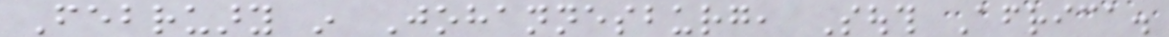February in Johannesburg, South Africa.
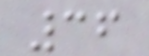36
